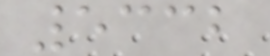5332
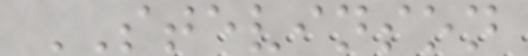STEVINSON
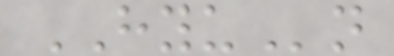HYUn
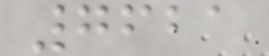7621
